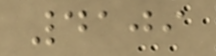4109
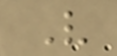V
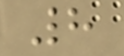8
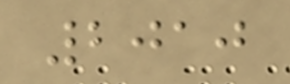2010
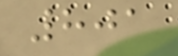801
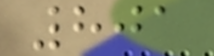801
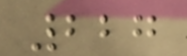227
